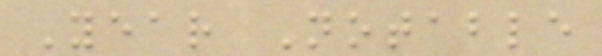Year Notable
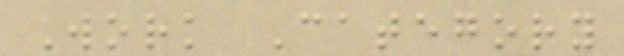Work Category
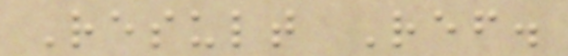Result Ref.
